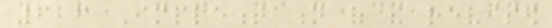626 Implementation of the revised
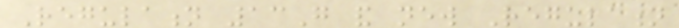Regulation 13G and new Regulation
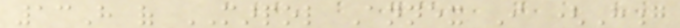13H of MARPOL Annex I (Hong
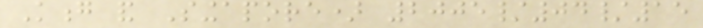Kong and Singapore) 2005/04/15
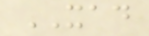XAD
